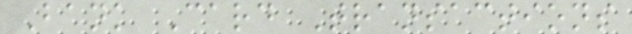Bank Card Transactions
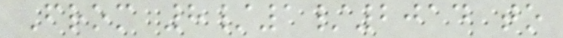From 8/1/2014 to
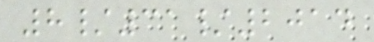8/31/2014
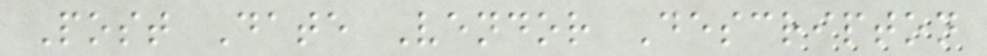Post Date Vendor Descripton
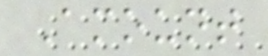Amount
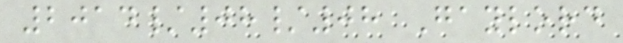2014/08/08 Gaylord
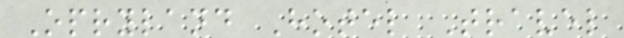Opryland Hotel Travel
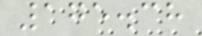175.38
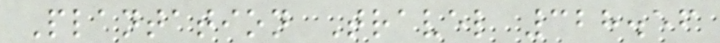Plantation Travel 328.56
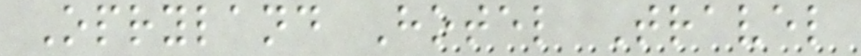Opryland Hotel Travel
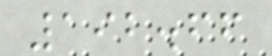192.66
